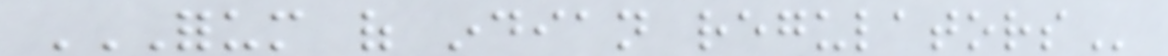FORUM OF INDIAN REGULATORS
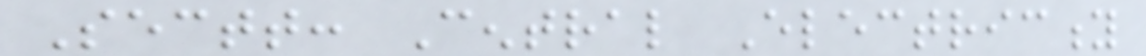Sectt: Central Electricity
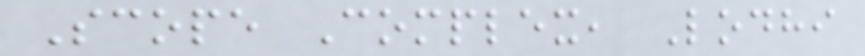Scope Complex, Lodhi
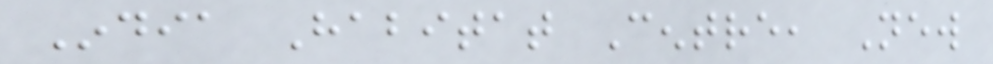India Habitat Centre, New
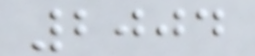2004
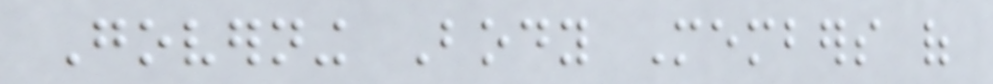Governing Body Members of
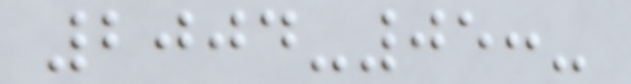2004-05:-
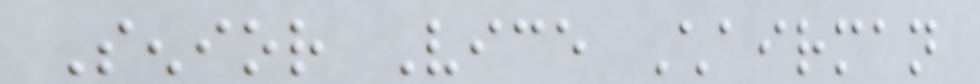Senior Vice Chairman
